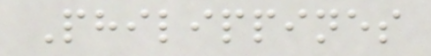Philippines
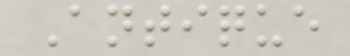Antique
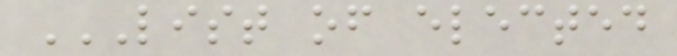LIST OF ELECTED
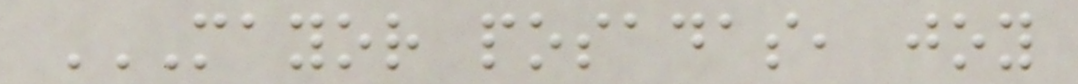MAYOR POSADAS, JOY
